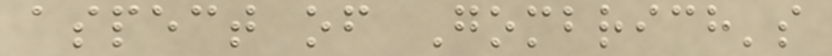aspect of Gombrich's
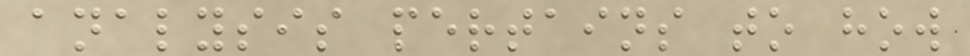analysis pertains to how
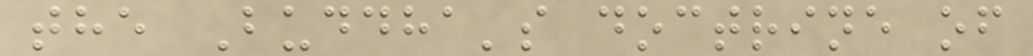the Buddha's doctrine of
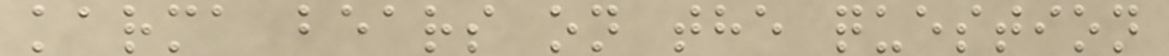karma bears on the question
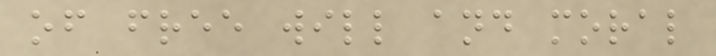of free will and moral
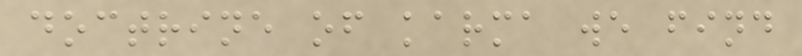doctrine of karma we find
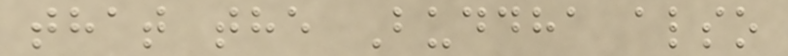that the Buddha also
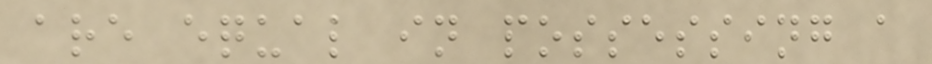are equal in possessing a
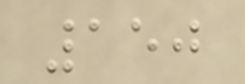150
